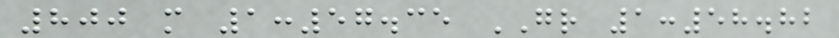800 m 1:57.35 GR 1:58.82
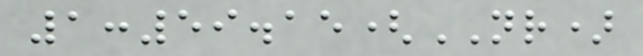1:59.15(NR)
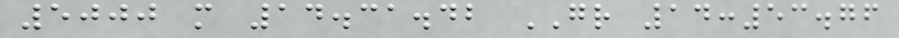5000 m 14.31.42 GR 14:53.76
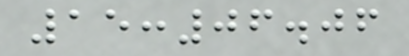15:06.06
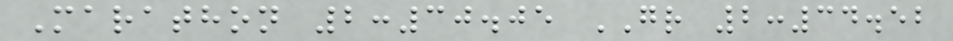Marathon 2:30.05 GR 2:34.52
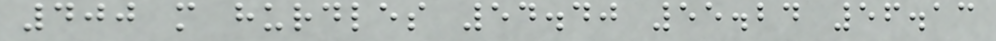400 m hurdles 54.40 55.24 56.13
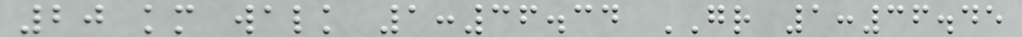20 km walk 1:36.34 GR 1:36.45
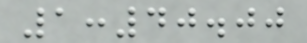1:40.00
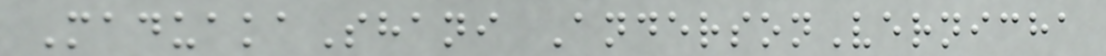MaduakaShani AndersonVernicha
